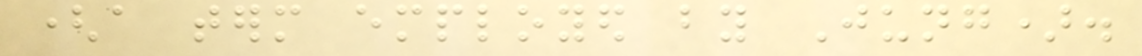(a term employed by Jung).
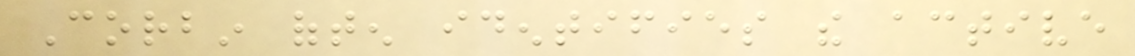Corbin often identifies the active
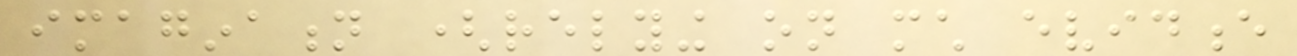imagination (relying on much evidence
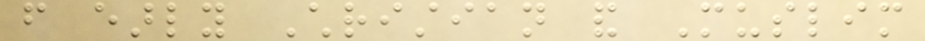from early Christian and Muslim
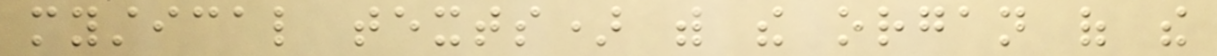mystical texts) with the organ of the
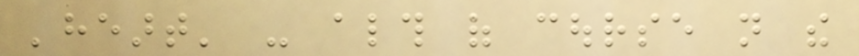'heart' - although of course not the
